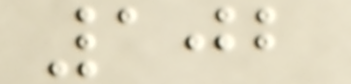102
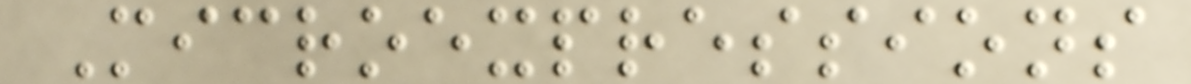Microexpressions
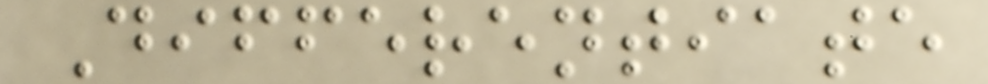Differentiate
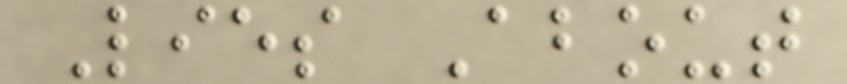Lies About
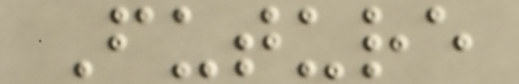Future
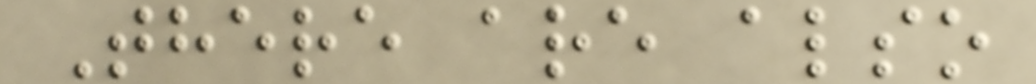There are also
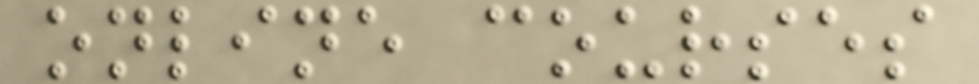online courses
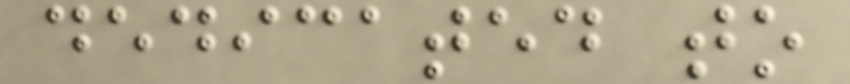dedicated to
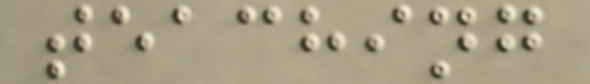teaching
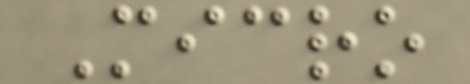Micro
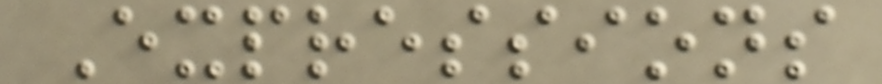Expressions
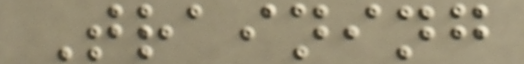Training
